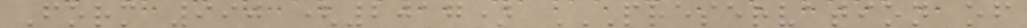Form 990 (2017) PRESERVATION OF
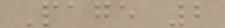Page 2
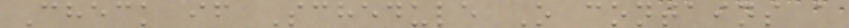Check if Schedule O contains a
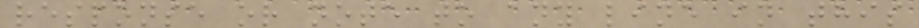response or note to any line in this
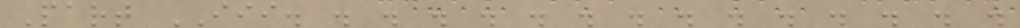Part III. . . . . . . . . . . . . . .
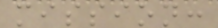mission:
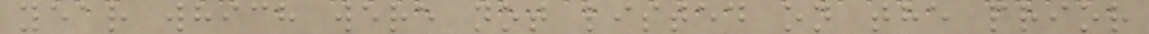year which were not listed on the prior
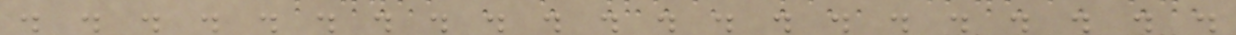. . . . . . . . . . . . . . . . . . . . .
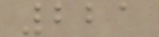221
